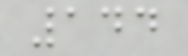144
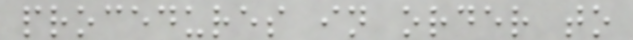procedures in order to
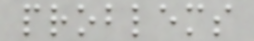problems
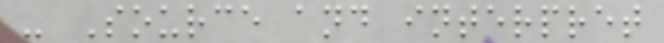- Source and interpret
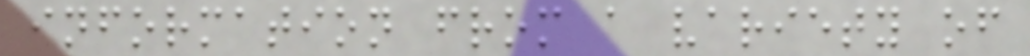information from a variety of
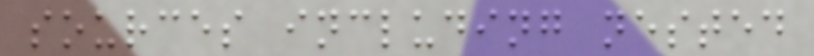sources including nested
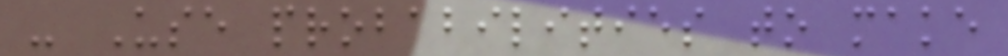- Use probabilities to make
